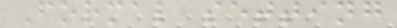Formal setting
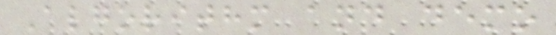Algorithm and demo
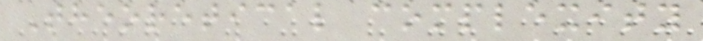Theoretical complexity
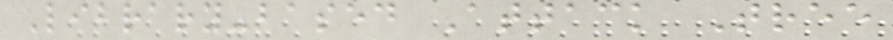Library-based Attack Tree
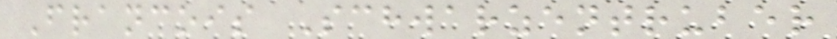Francois Schwarzentruber
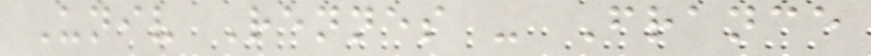Univ Rennes - France
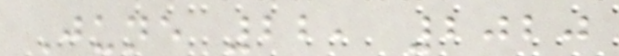June 22, 2020
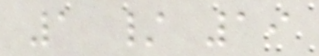1 / 19
